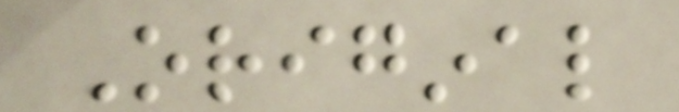Original
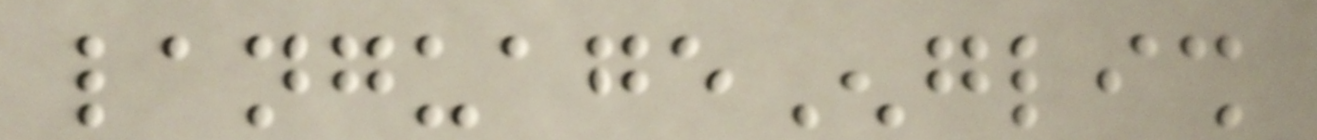languageEnglish
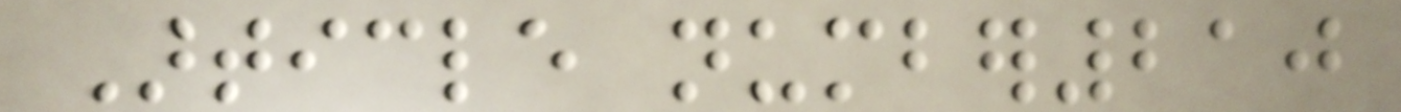Article number210
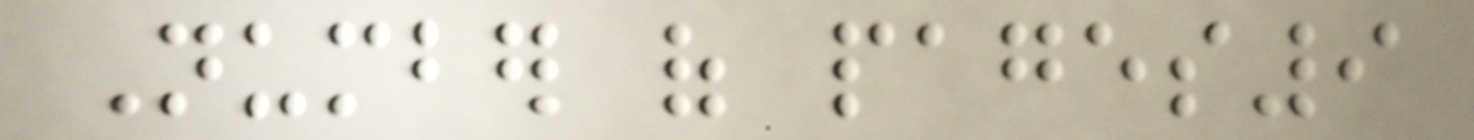Number of pages9
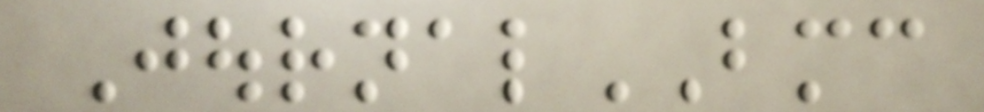JournalBMC
